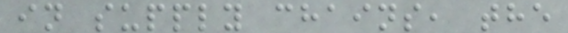in supply chains, the
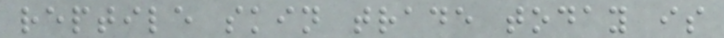reptile skin trade today is
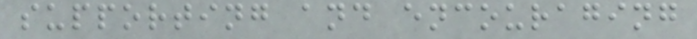supporting and encouraging
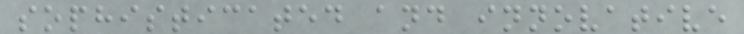sophisticated and innovative
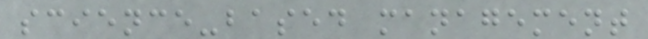science-based management
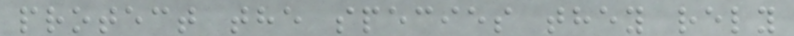protect the species they rely
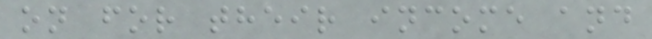on for their income and
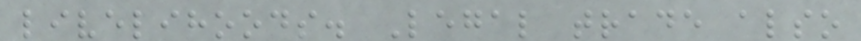livelihoods. Legal trade also
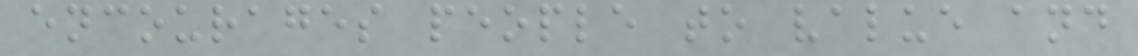encourages people to value and
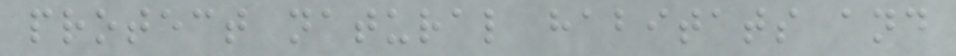protect natural habitats and
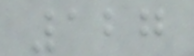127
